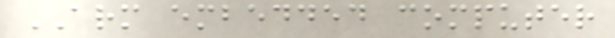ARM embedded computer
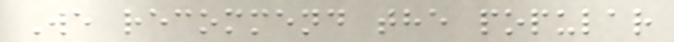We recommend the popular
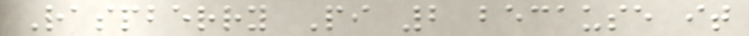Raspberry Pi 2 because it
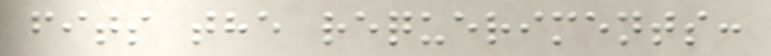fits the requeriments:
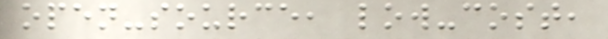open-source, low-cost,
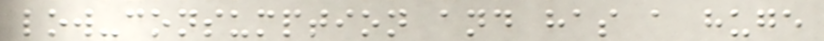low-consumption and has a huge
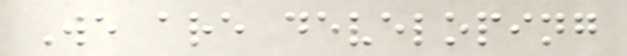We are developing
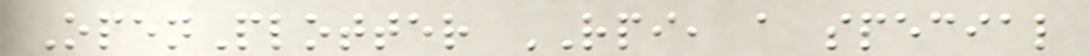OpenPlotter RPI, a special
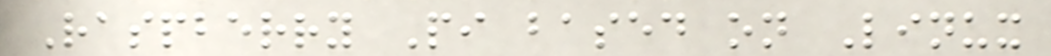Raspberry Pi based on Linux
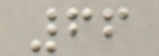66
